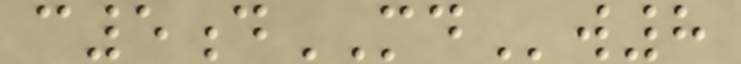c5dMDw8
